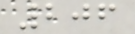206
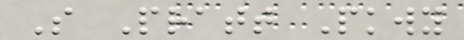S Pratt Pkwy
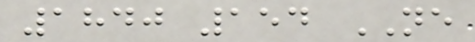1840 154 NE
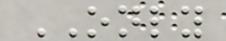ONLY
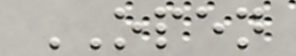OPEN
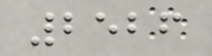2526
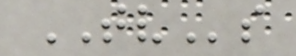TVs
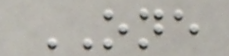ONE
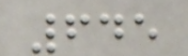645
